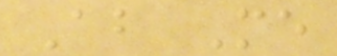About Me
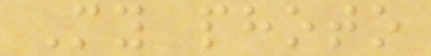My photo
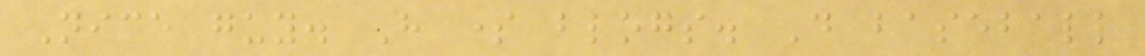Nice guy. Have some blogs. Do baseball
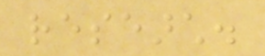research.
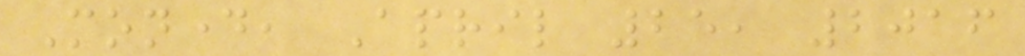Monday, April 25, 2016
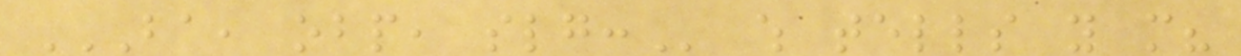BA, OBP, SLG: which tells you more?
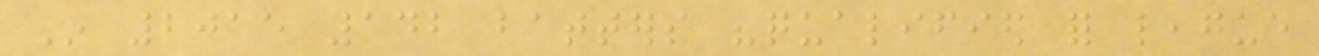In 2015 142 batters "qualified for league
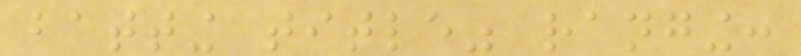batting title" ranging:
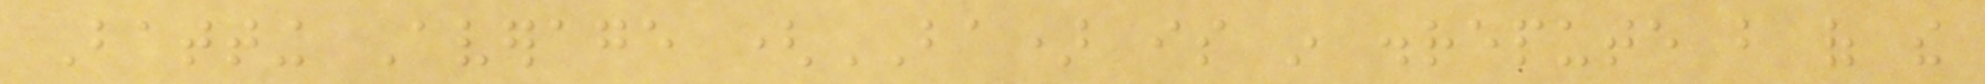Batting Average (BA) is in disrepute but of the
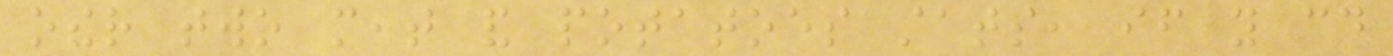other two meat and potatoes stats, if you could
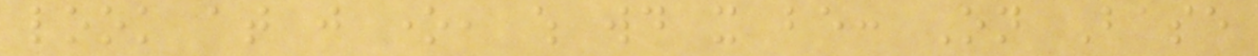look at just one, which would it be: On Base
